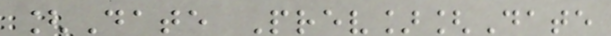[Date Prev][Date
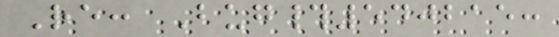Re: Bug#540215:
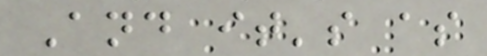And it's as
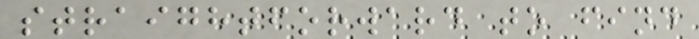straightforward to find
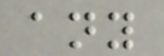any
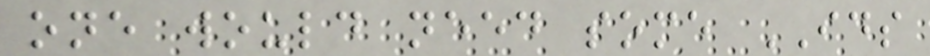one would need some IDS
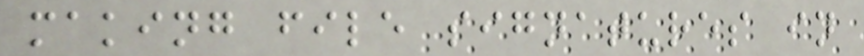making file signatures in
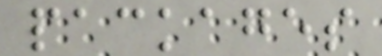packages
